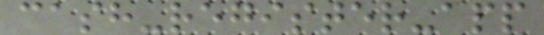cash-register-app
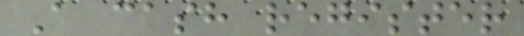A cash register
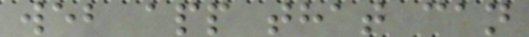web app that can
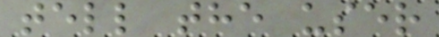tell the user
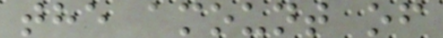the amount of
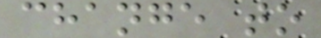change to
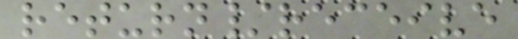return/receive
